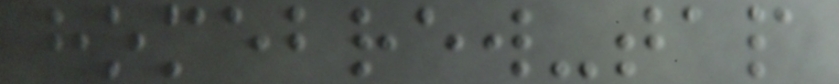homebrew-tap
